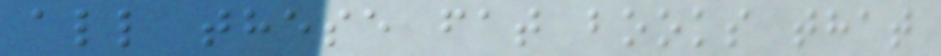all these fat books that
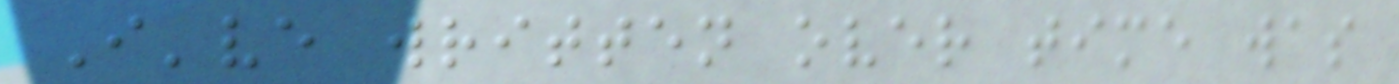I've written over time was
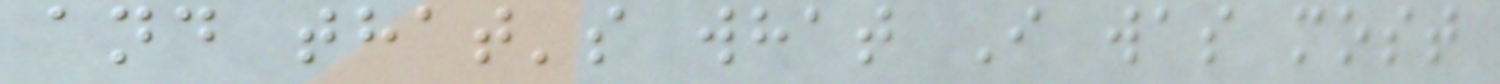and that's what I was most
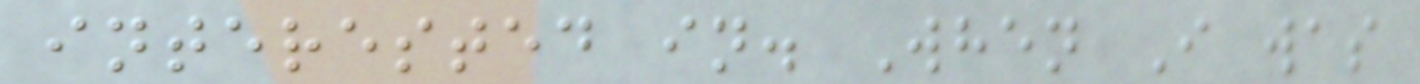interested in. When I was
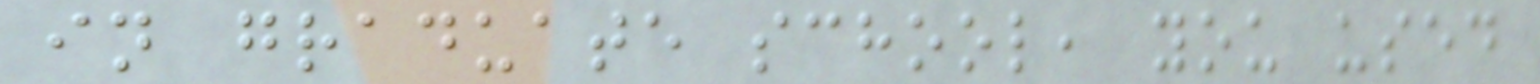in graduate school, you used
